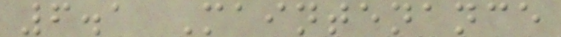6.1 Maintenance
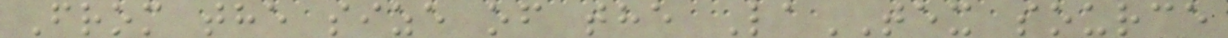From the size of the LaTEX source
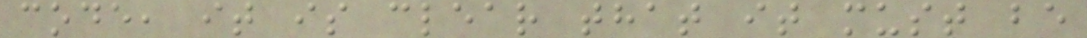code, it is clear that it must be
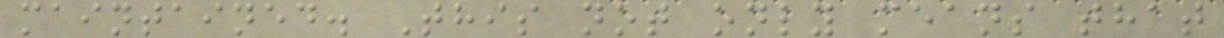maintained. This not only means that
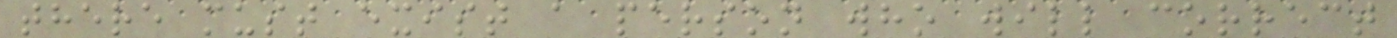there must exist a person who will correct
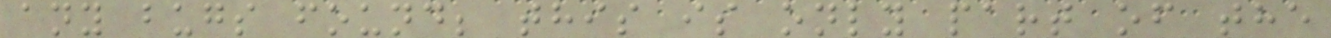any bugs found; this is only part of the
